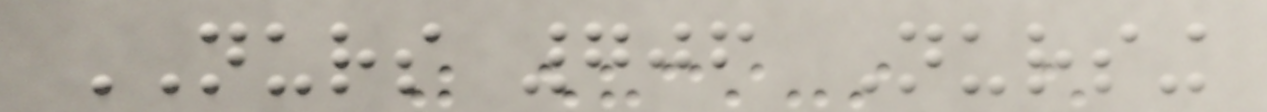NURS 706 Nursing
